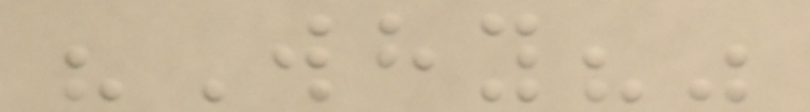"Why?"
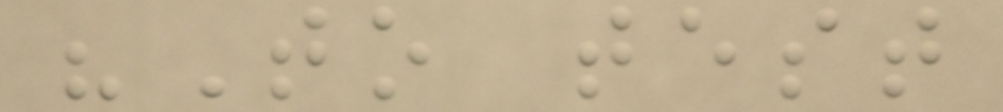"To test
